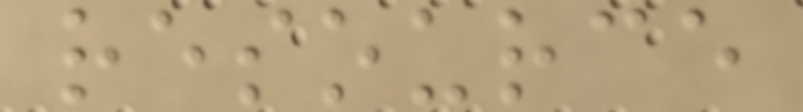resource
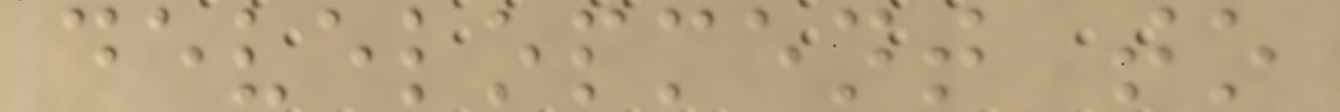development to
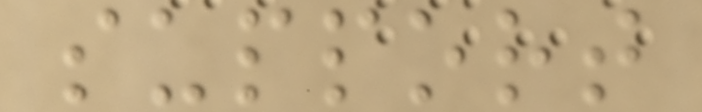support
